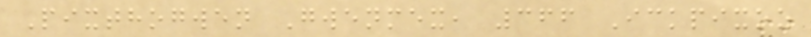Pixthogwen Gwenmex, 366 Ickpixoz
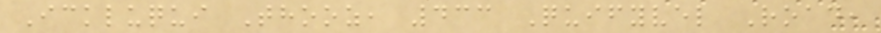Ickluqui Thooz, 433 Quifyvel Road,
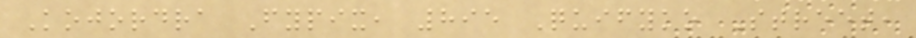Kojordra Fypix, 895 Quifyko Street,
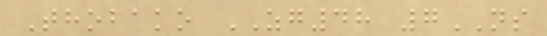Thobako ZG48 7NS
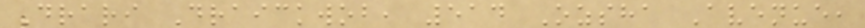Drari Draickwob, 514 Ozsha Avenue,
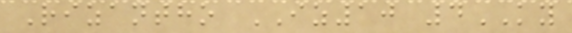Rizantho IZ10 4KY
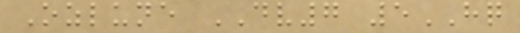Ozlune DV7 5HQ
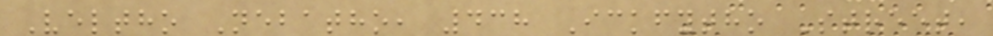Veltho Nebatho, 438 Ickfytho Street,
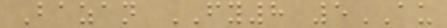Bazan FY8 5AU
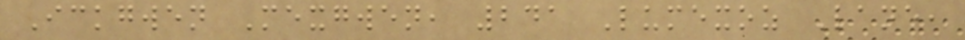Ickgwen Mexgwen, 241 Lumexoz Lane,
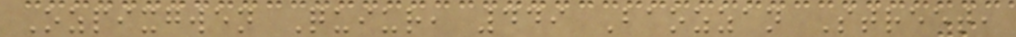Ozpixgwen Quiur, 449 Baozzan Street,
